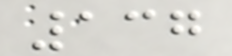137
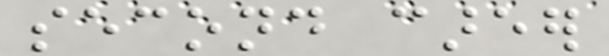second career
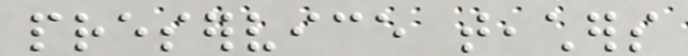preservice teachers
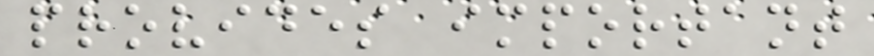provides important
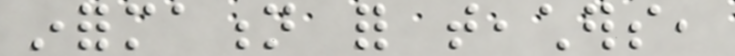information for teachers,
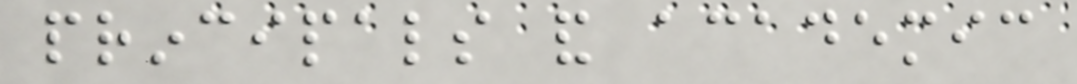principals and academic
